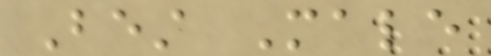Best Male
